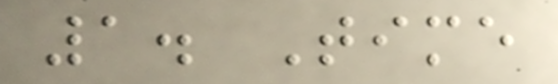1. Time
